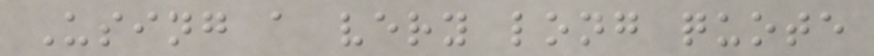Using a very long quote
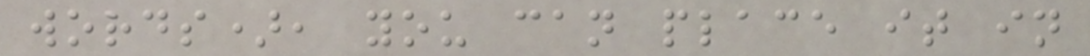words), you can place it in
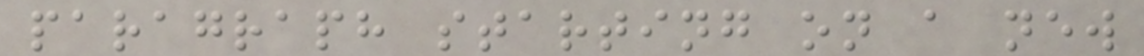paragraph starting on a new
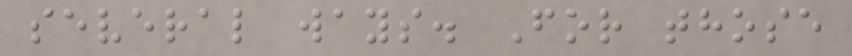several ways. For those
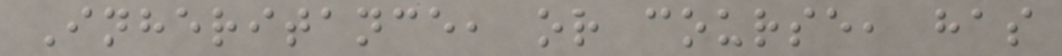Inheritance, or course, has
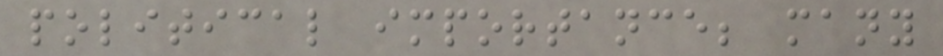political importance; many
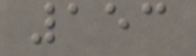153
